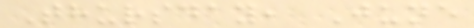Thursday, June
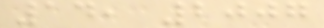14, 2007
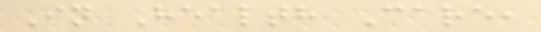In Health Care,
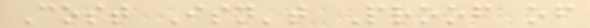Cost Isn't Proof of
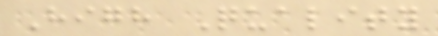High Quality
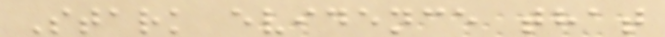Stark evidence that
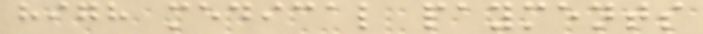high medical payments
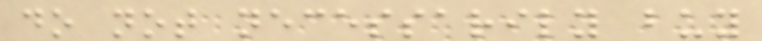do not necessarily buy
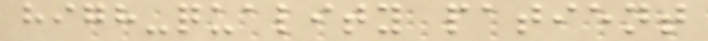high-quality patient
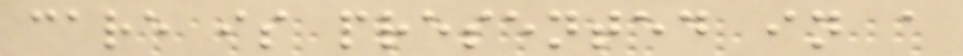care is presented in a
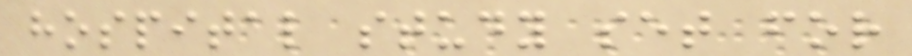hospital study set for
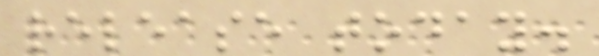release today.
